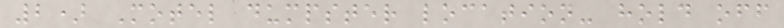2) Motel dumpster location- hold off
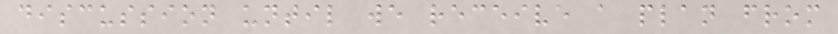discussion until we receive a plan from
